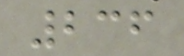236
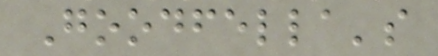Goodfella's
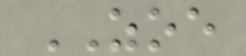ZOE
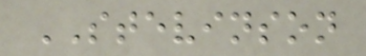STEVINSON
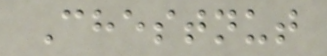Chestnut
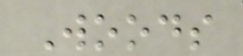Woods
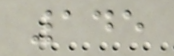145
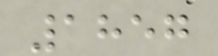1857
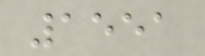1551
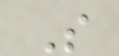S
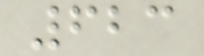623
